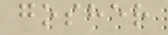gosher
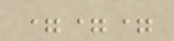===
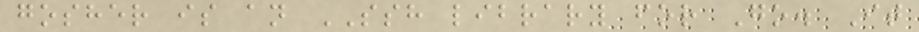gosher is an SSH library for Go. It
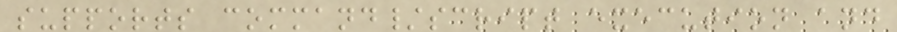supports command/script execution and
